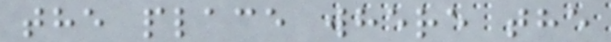the place where the
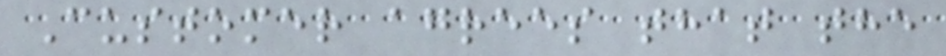Customer agrees that the
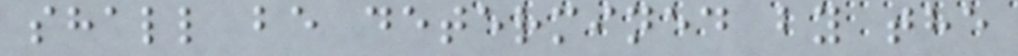shall be determined by the
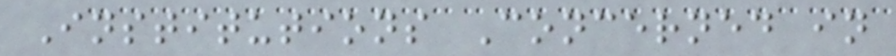Institutions Concerned in
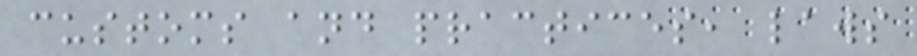customs and practices, laws
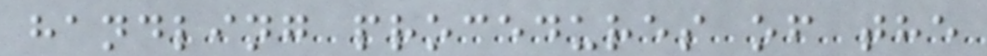handling procedures of the
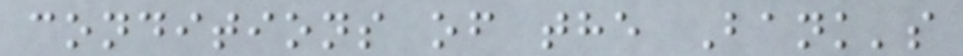conditions of the Bank's
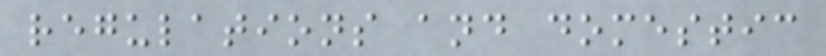regulations and domestic
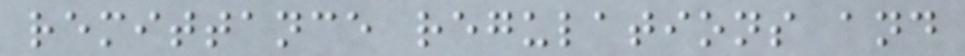remittance regulations and
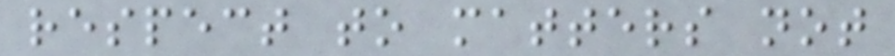respect to matters not
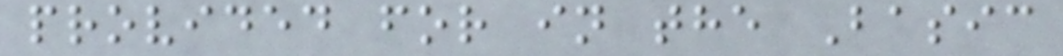provided for in the Basic
